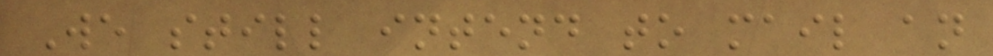We still intend to mail an
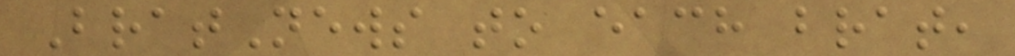BratNews to each brat,
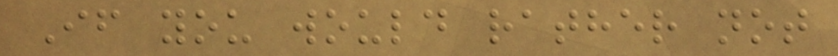If you would rather not
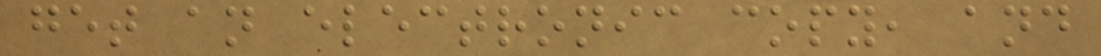get an electronic copy, and
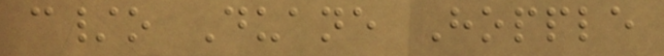c/o Duane Hopple
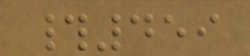#459
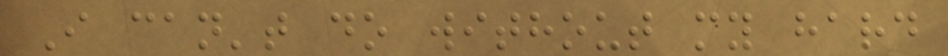I can't do without my hard
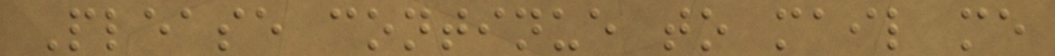Please continue to mail me
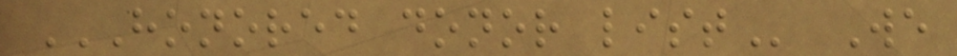HONORED DONOR LIST We
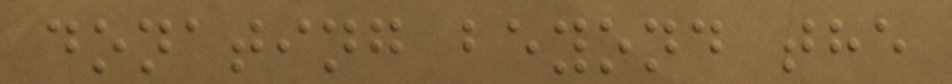donating beyond the
